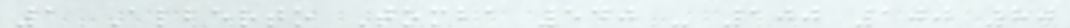1 Alberto Tomba 540 - 100 100 80
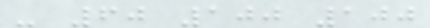- 60 100 100
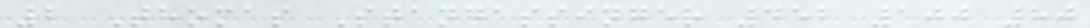2 Thomas Stangassinger 452 100 80
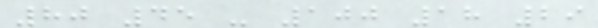80 45 - 100 18 29
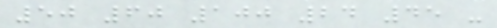50 60 100 24 45 -
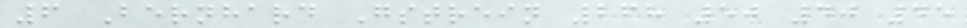6 Bernhard Gstrein 268 50 40 45
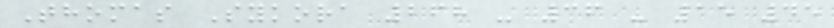Thomas Sykora 268 - 36 - 15 45
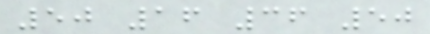50 16 36 50
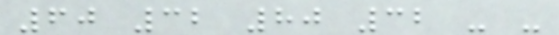60 32 80 32 - -
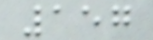157
